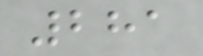281
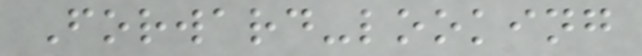Forward-looking
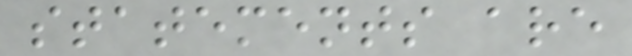statements are
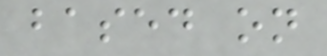based on
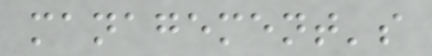management's
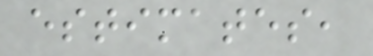estimates,
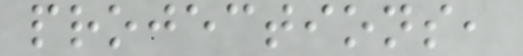projections,
